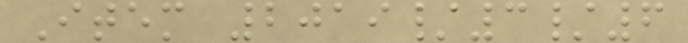Item 2019/3/6
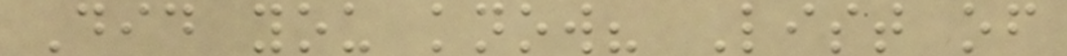Did you know? List of
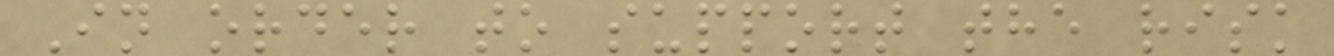In order to support the risk
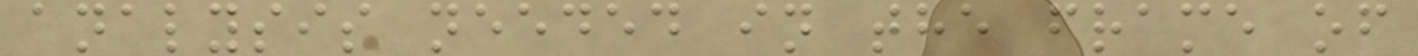analysis needed in the frame of
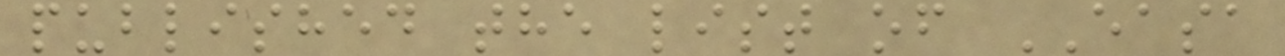published the list of EASA
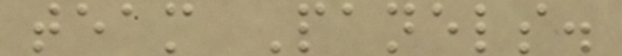team Panels.
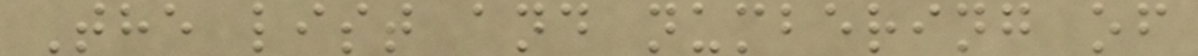The list and numbering of
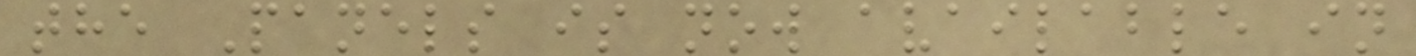the Panels is now available in
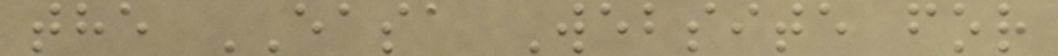the EASA Website for
